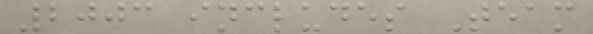2003 includes Team
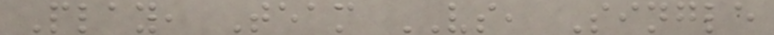Play, Team VS, Single
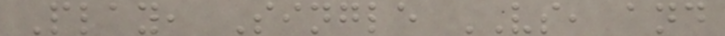Play, Single VS, and
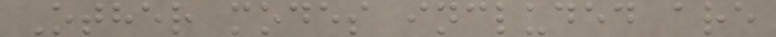Other modes included are
